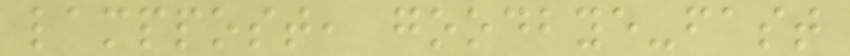lamppost, goodbye-fast
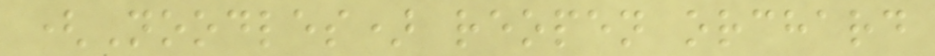(Noodles) reopen orchard
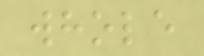whole
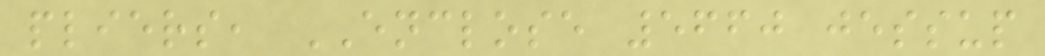pliers, ENCLOSE 5660 jessup
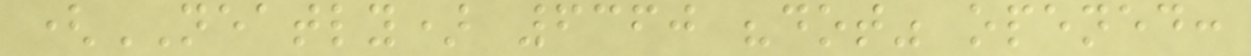(NEATLY) 6360 "dot" opened:
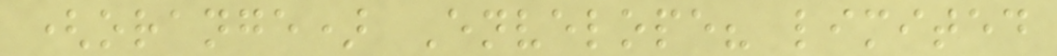(orange) Envelope? limited
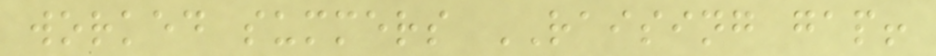worked summers RAISING gap!
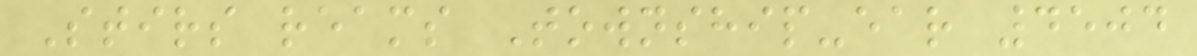Stirs reams Township-ear 4504
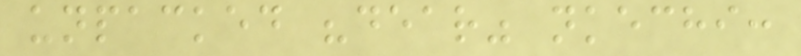unpacked "dear" nkechi:
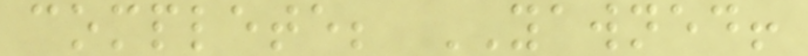complete; YAWNED!
